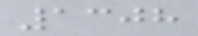1308
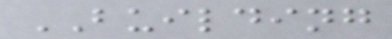BUILDING
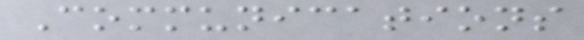Communications
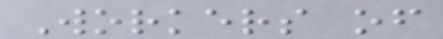Workers of
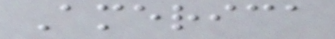America
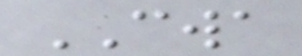CWA
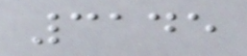3145
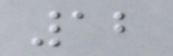12
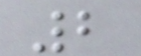2
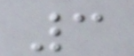3
